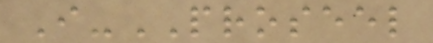I-PROSEEL
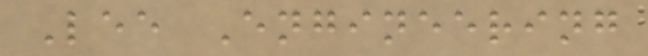Lee Engineering
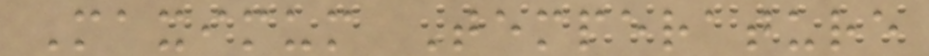Maximum Temperature
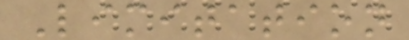Limitation
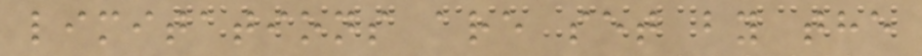limitations are set by the
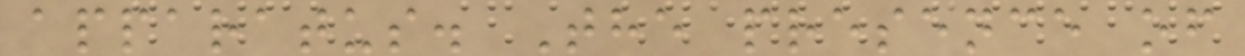apparatus. The presence of
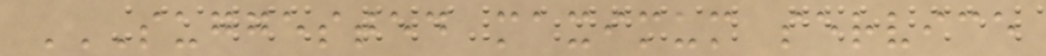SUGGESTED MAXIMUM SERVICE
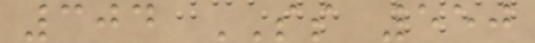304 SS 550
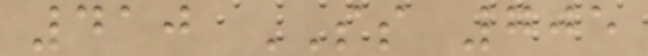410 SS 705
